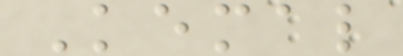Kemal
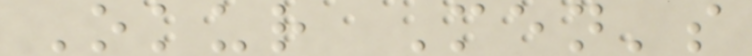Okur Men's
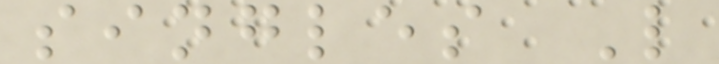singles L
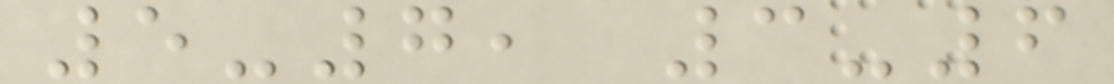5-7, 3-6
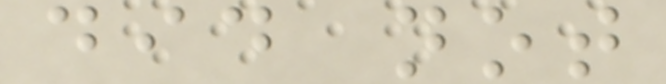did not
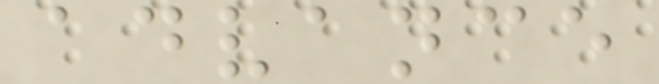advance
